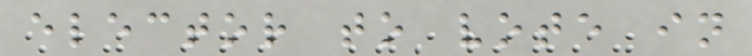elector to vote in
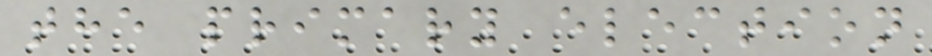the primary election
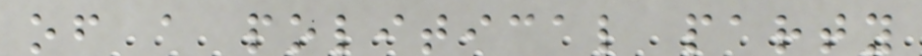of a political party
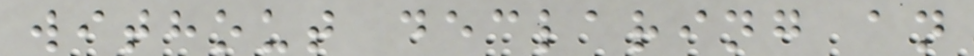without declaring an
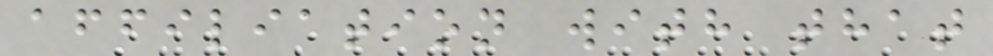affiliation with that
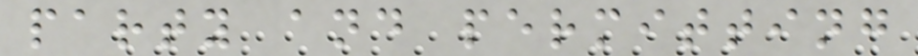party and permitting
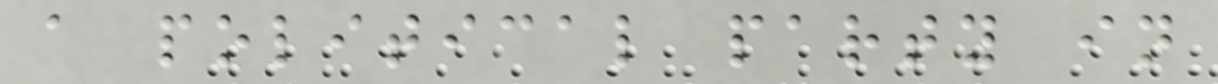a political party in
